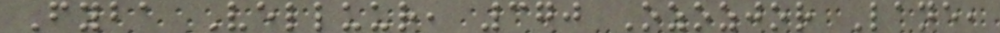Fyba Velluur, 370 Ozozjor Lane,
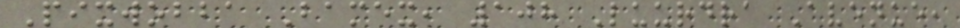Pixwobba Bamex, 108 Luurdra Avenue,
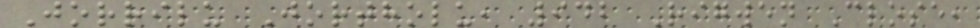Jorrilu Jortholu, 942 Rigwen Close,
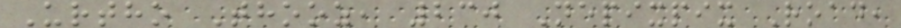Urtho Thooz, 230 Nepixpix Road,
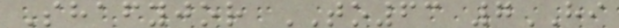Shafyjor TO63 7HI
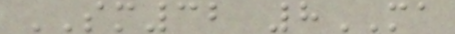SM32 8MA
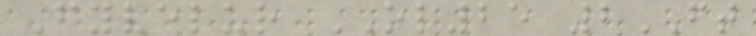Fyvelur OL25 2FT
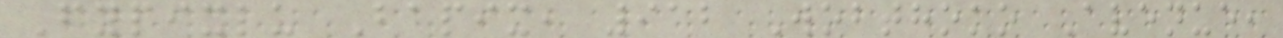Fypixlu Bapix, 912 Wobthoko Avenue,
